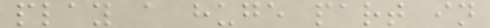play a huge part in
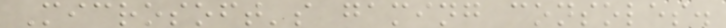Microsoft's gaming consoles.
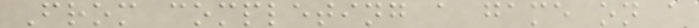From completing a game on a
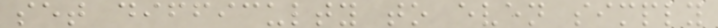set difficulty to even simply
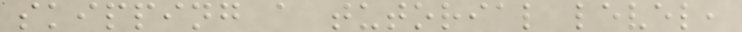skipping a tutorial level,
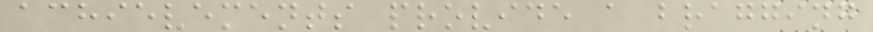achievements provide a bragging
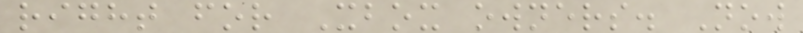right for Xbox owners. Now
